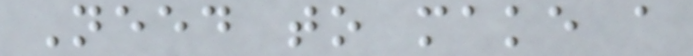Need to make a
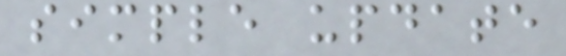simple update
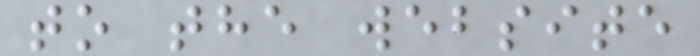to the website
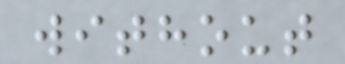without
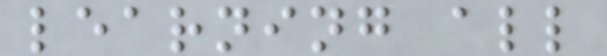learning all
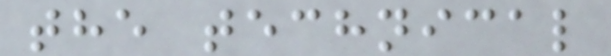the technical
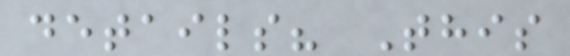details? This
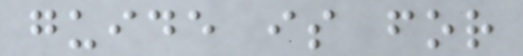guide is for
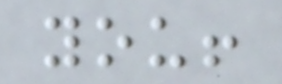you!
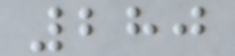280
